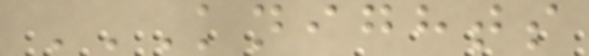KNIGHTS
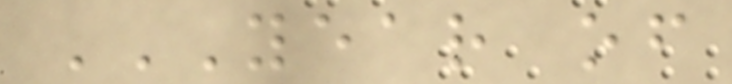YEAR OF
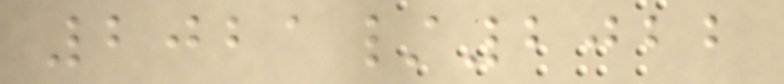2021/2022
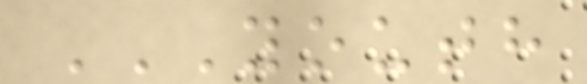YOUTH
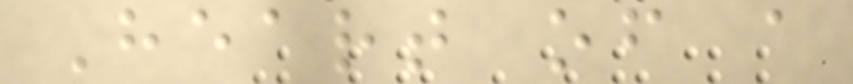Heart of a
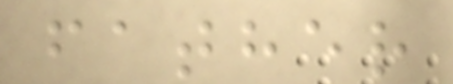father
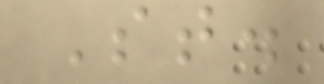St.
